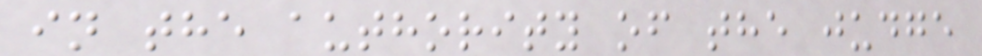in the authority of the judge
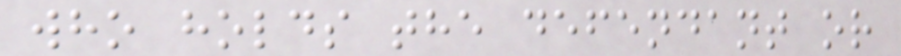who holds the defendant or
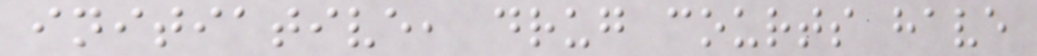initiative, drug courts have
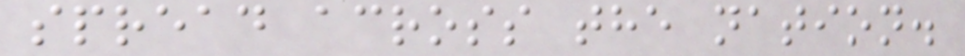spread across the nation.
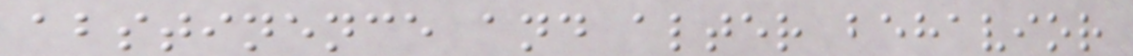abstinence and alter behavior
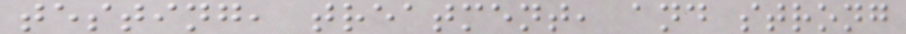testing, treatment, and strong
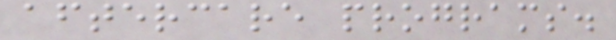aftercare programs.
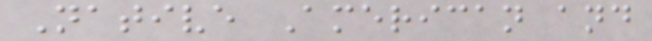Native American and
